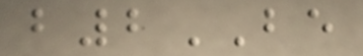b2BE
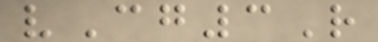vCg3R
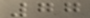77
